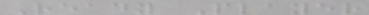Ready Player
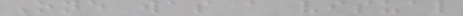One was a visual
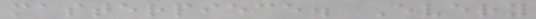masterpiece. Every
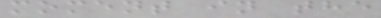moment in the
